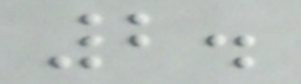2.
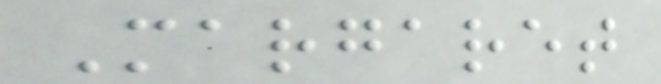Margaret
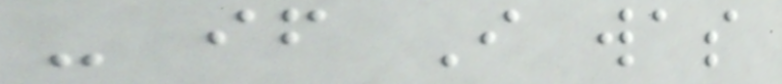- if I was
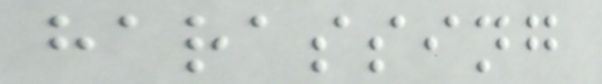harassing
